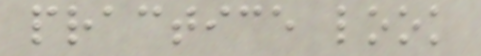practice look
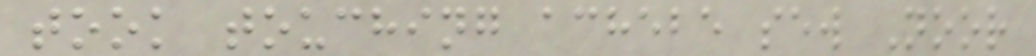took touching achebe sew Noor
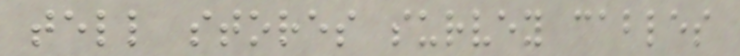tell stores survey cables
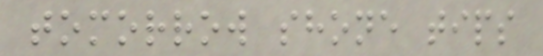tomorrow shone tips
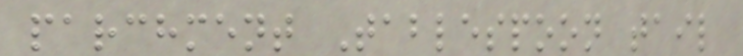parchment Tablespoon tail
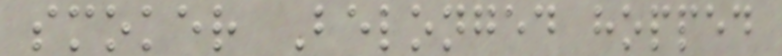smoker Belonged hopped
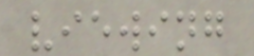viewing
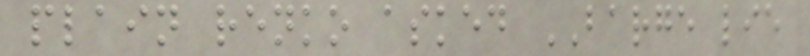plain renko asked BARGE lie
